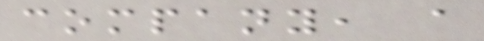company, a
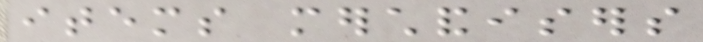items merchandisers
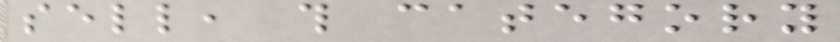sell, this category
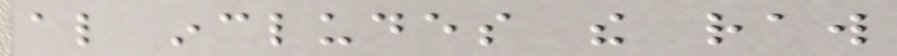also includes the raw
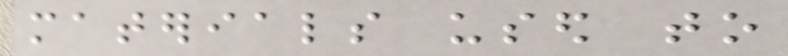materials used to
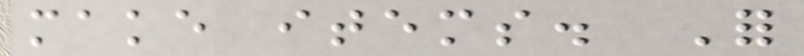make items. For
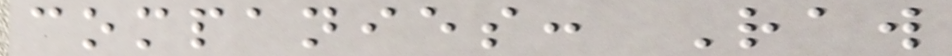companies: Raw
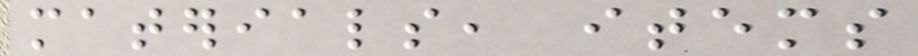materials, items
